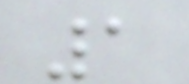1
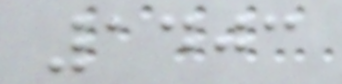1403
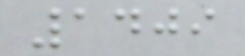1409
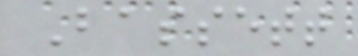Bassett
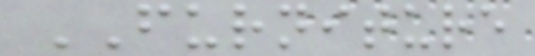FURNITURE
